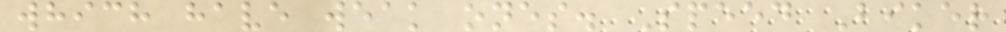which have weak ones. Speed Biker
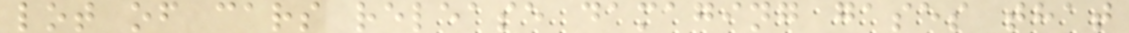lot of cars release damaging gases that
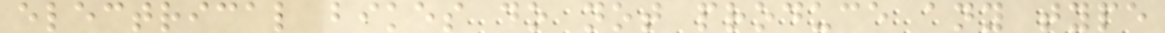electrical bikes do not produce any type
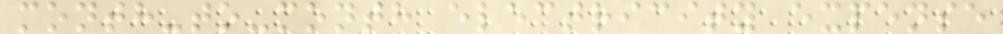month-to-month electricity expense
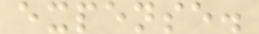expense.
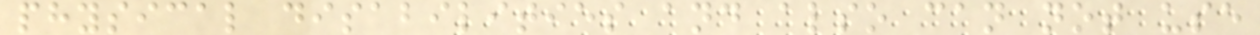physical disabilities and also can not use
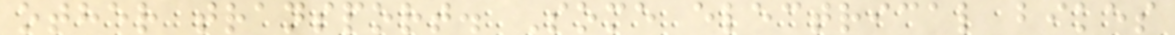other transport. Some electrical bikes
